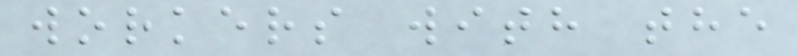workers with the
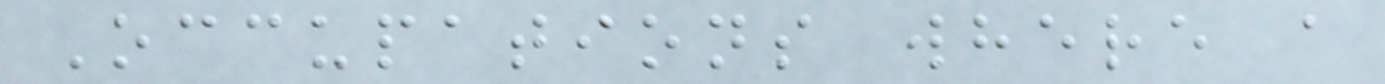Occupations where a
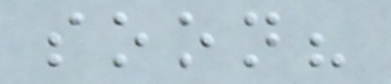soon?
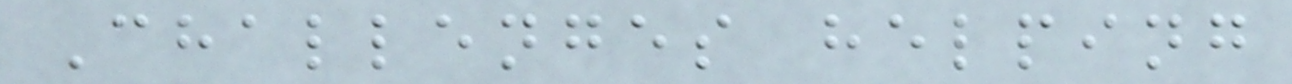Challenges helping
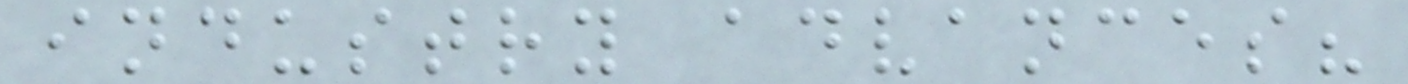industry advances?
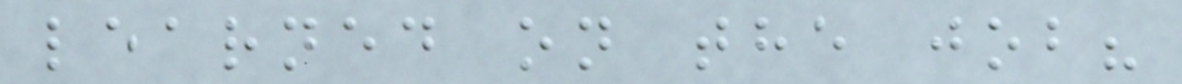learned on the job?
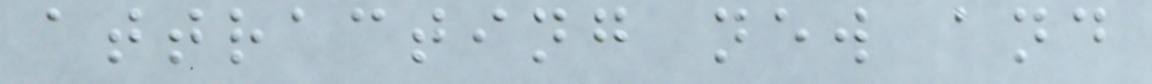attracting new and
